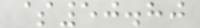$50.80
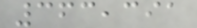363,391
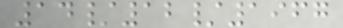14/12/1967
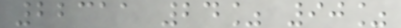22311 24% 90%
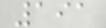191
